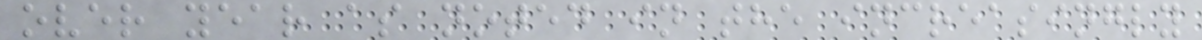over year as noted in the increasingly
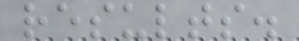results.
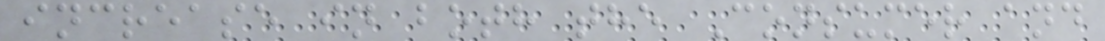increase in both the Consumer and
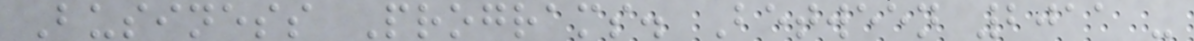Business Programs. Between 2011 -
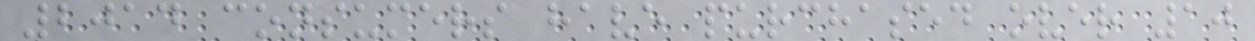2014 consumers have purchased over 10
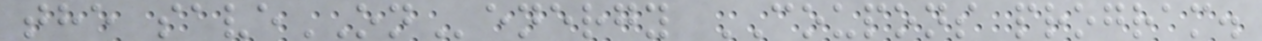the saveONenergy COUPONS program.
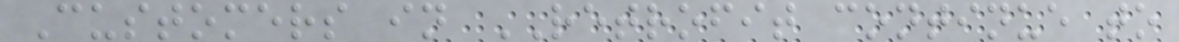Customers in RETROFIT continue to
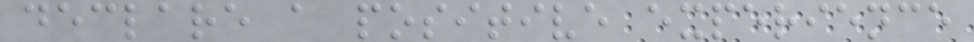declare a positive experience
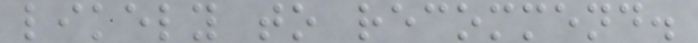likely to recommend.
